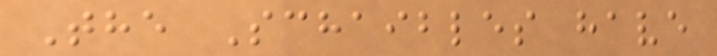The Schaibles have
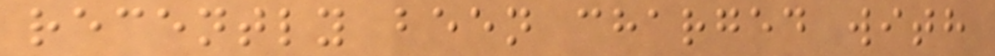recently been charged with
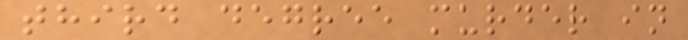third degree murder in
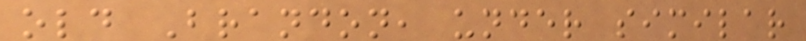old Brandon, under similar
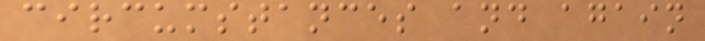circumstances and again
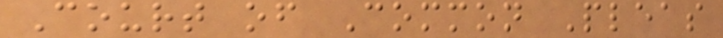Court of Common Pleas
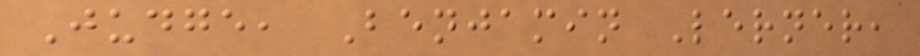Judge, Benjamin Lerner,
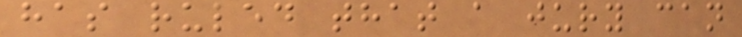has ruled that a jury can
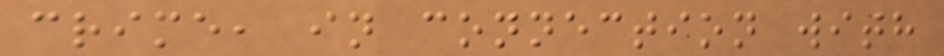crime, in connection with
